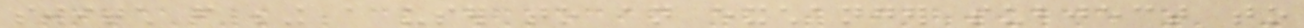switch from being a user to an exchanger subject to
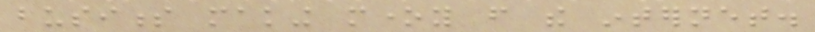business making money from the internet.
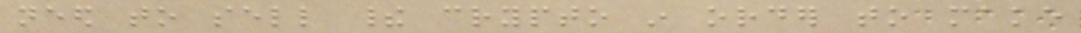need to sell their crypto in order to make
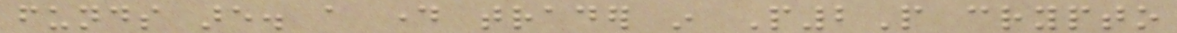funds are. a day trader in P2P crypto
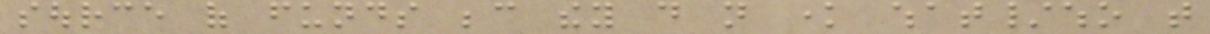source of funds because they do not know what/who that
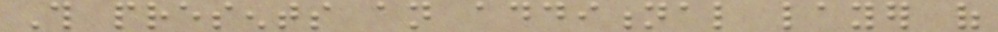This presents an additional layer of
